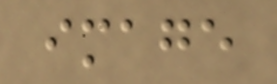image
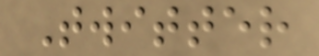Twitter
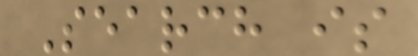Search is
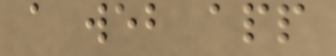a web app
